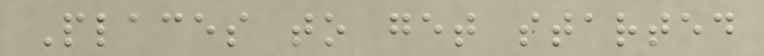Places to get started
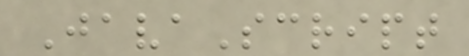JavaScript
